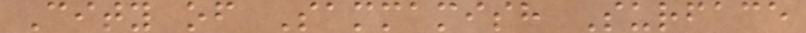City of Sammamish Surface
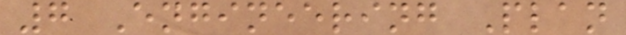7 Engineering Plan
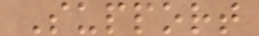Support
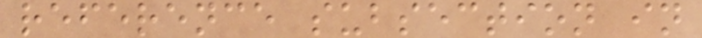reference subsection in
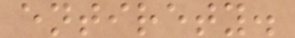entirety.
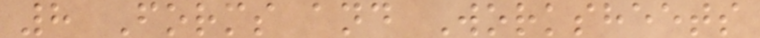8 Forms and Worksheets
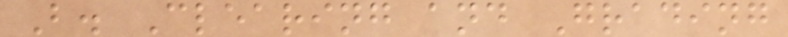B. Clearing and Grading
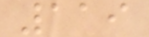119
